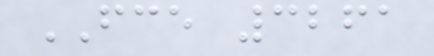FCE 3261
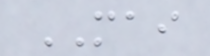MAI
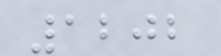1202
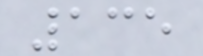135
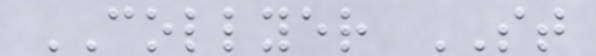COLLYER ST
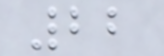22
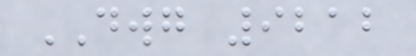DWG 9212
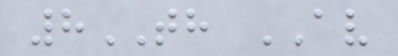8TH AV
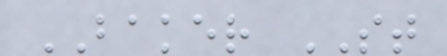BAKER ST
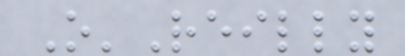O'Reilly
